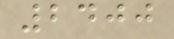2400
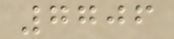7706
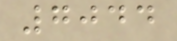7044
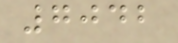7042
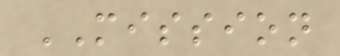MISSION
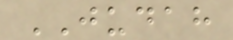JUDAH
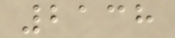2138
